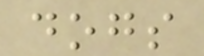dogs
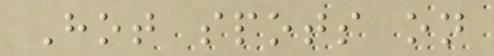Hot spots on
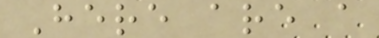Here are a
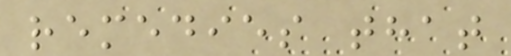remedies that
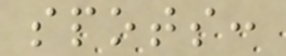spots:
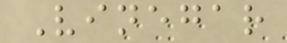Vinegar
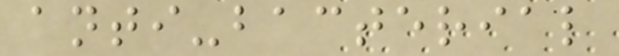anti-bacterial
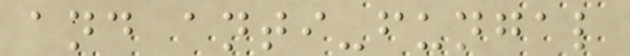and anti-fungal
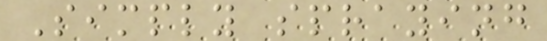Simply spraying
